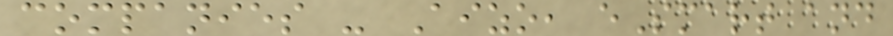companies - Aizo, eSmart and
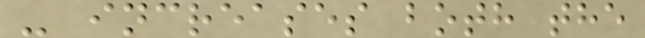- increases both the
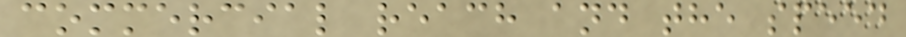commercial reach and the speed
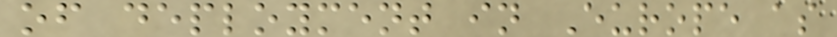of deployment in Europe as
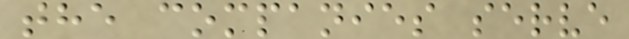the companies serve
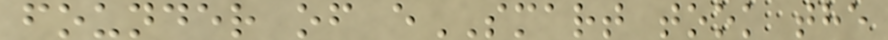founder of eSMART took the
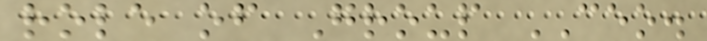role of Group CEO.
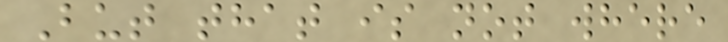But that is not where
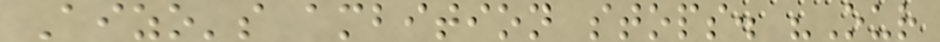Aizo's ambition stops. "Our
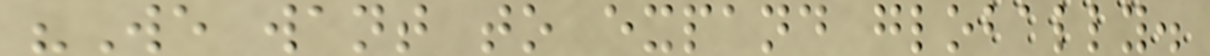"We want to expand globally.
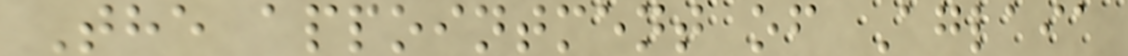The appointment of Aglaia
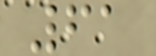61
